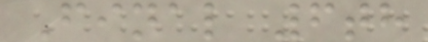Final 6th
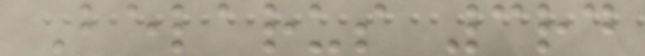Belarus 3rd
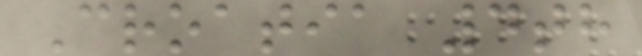Croatia 4th
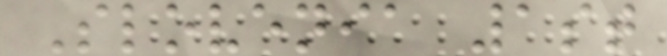Slovenia 1st
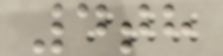4th
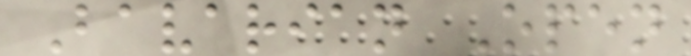Bavarian Open
